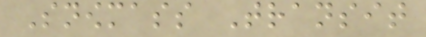Snowmass Transit
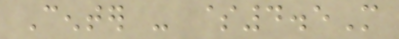Center - $4.5M
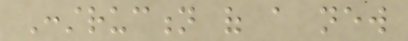Construction of a new
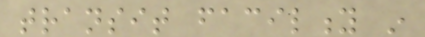transit facility in
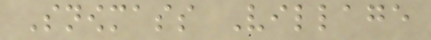Snowmass Village
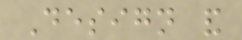Design and
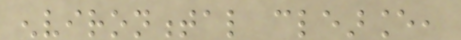environmental clearance,
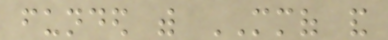funded with MMOF and
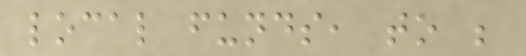local funds, to be
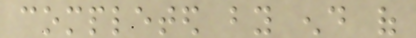completed by end of
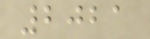2021
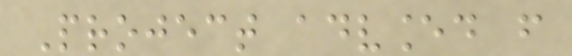Project advanced from
